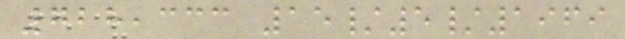728,333 15/5/1969
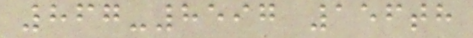867-8597 156th
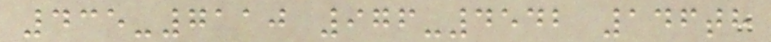435-7110 976-4542 146th
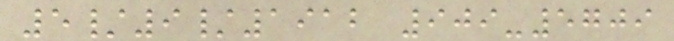5/9/1912 909-5709
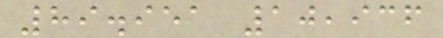89.951 10,936
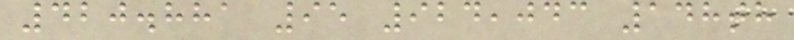420.881 95 924,043 148th
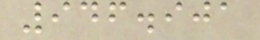946.901
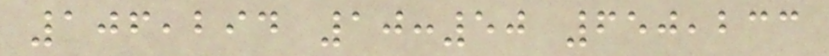106,294 10:50 650,233
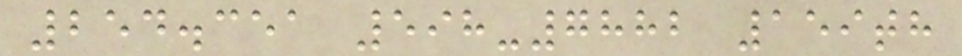254.351 598-7882 159th
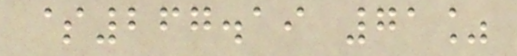$267.19 71%
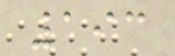193
